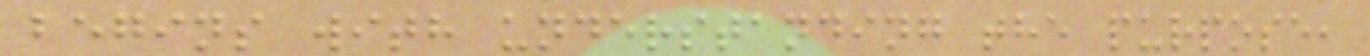begins with understanding the purpose,
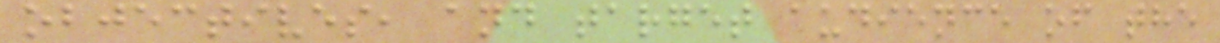objectives, and target audience of the
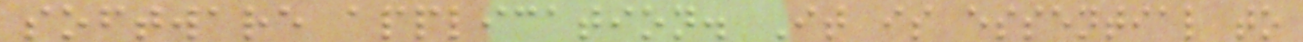software application. It is essential to
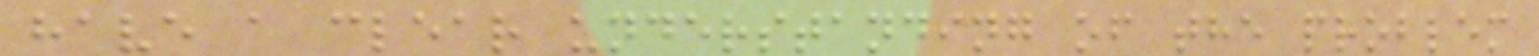have a clear understanding of the problem
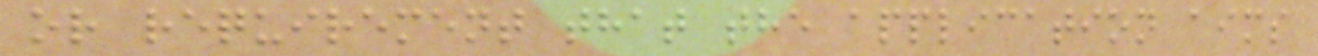or requirement that the application aims
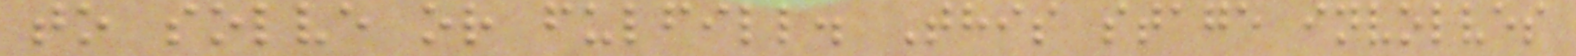to solve or fulfill. This stage involves
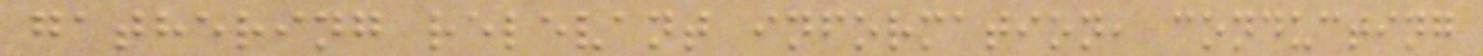gathering relevant information, conducting
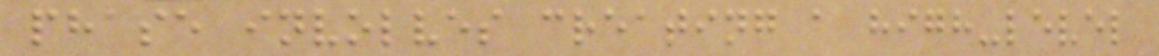phase involves creating a high-level
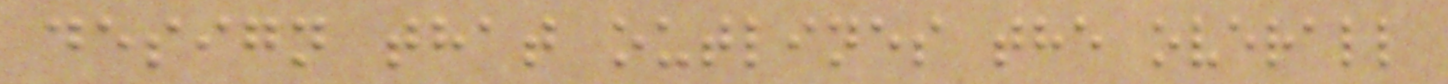design that outlines the overall
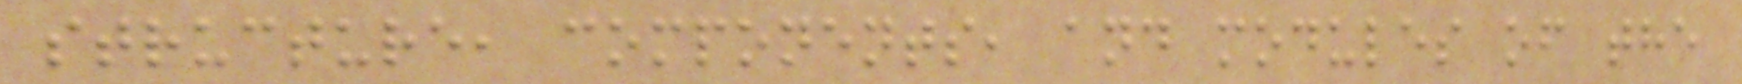structure, components, and modules of the
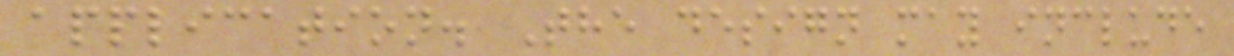application. The design may include
